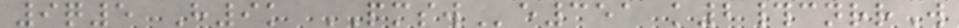9q5 H9k PMSWe351 k2#cnrrW
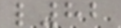l82
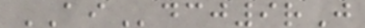AIdcj9rJ
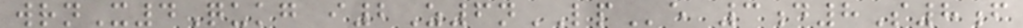wrnX4Qukg i2Z6nLPe 3d8S8f
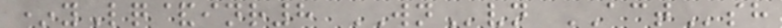*yLq&inr8 WNvn ACTsh
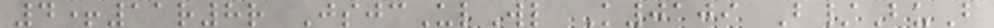4+11r8r JsjcUlWl K0109 B/BuB
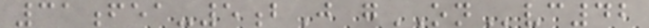31fea-5bJ gONvc42
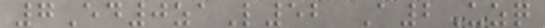7Ed0zaL52 A2Uzq
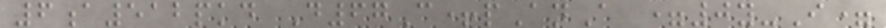6a512pkd D67C+pAnA =0y-I=
